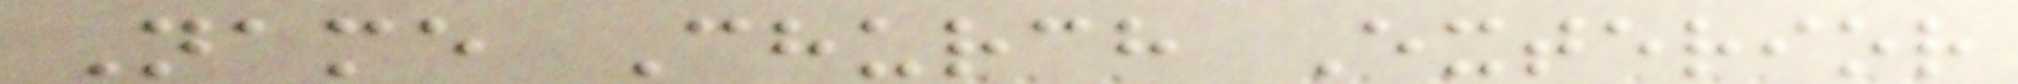Name Church Exterior
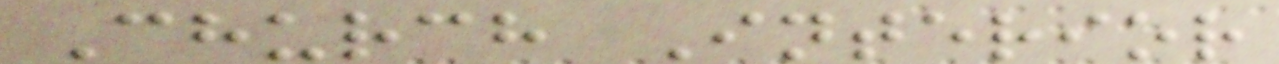Church Interior
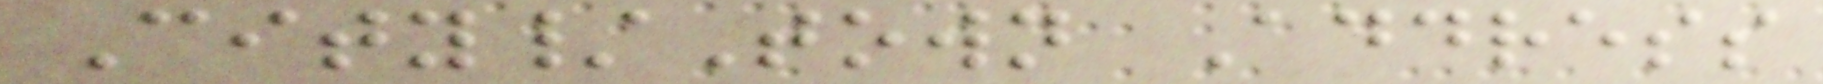City/Town Address
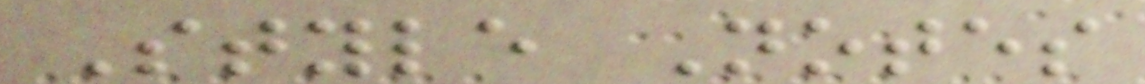Style Notes
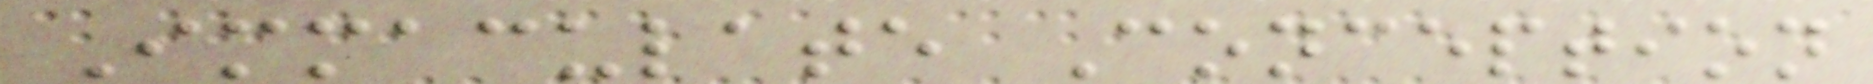Immaculate Conception
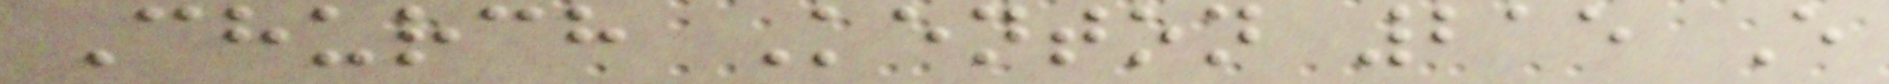Church Kenton 215 E
